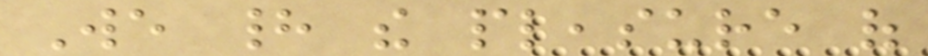We had the pleasure of
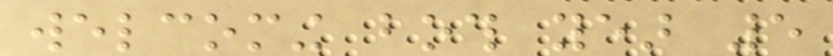welcoming both year 5
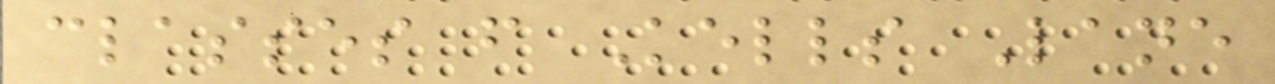classes from Kells Lane
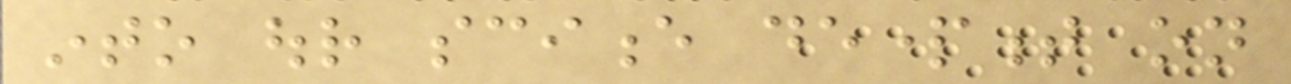into our science department on
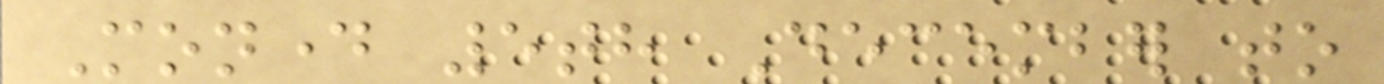Monday 5th December to
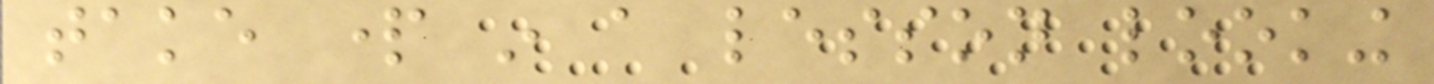take part in a lesson looking
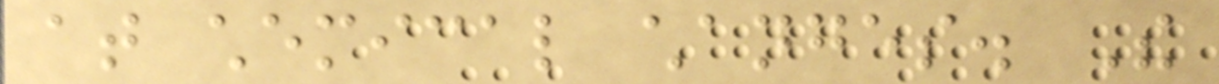at chemical changes. The
